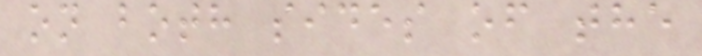on both sides of the
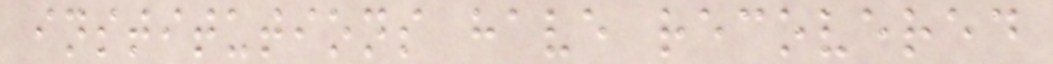institutions have recovered
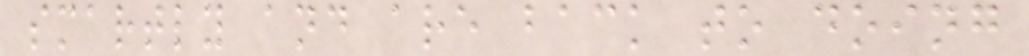smartly and are back to doing
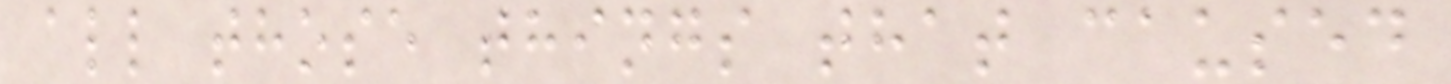all those things that caused
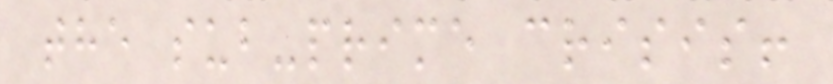the sub-prime crisis!
